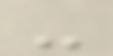-
